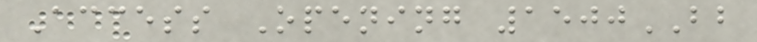Access Opening 1500BB
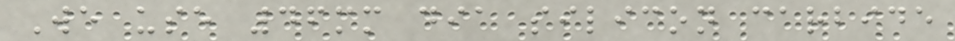We use 46mm dia silicon carbide
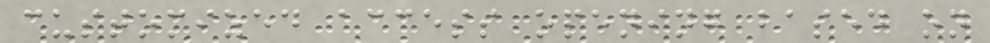customized access opening based on
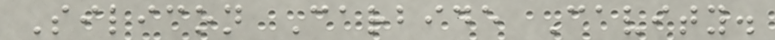Silicon Carbide Cavity.
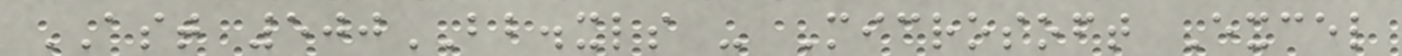AST 500BB.xls - Microsoft Excel
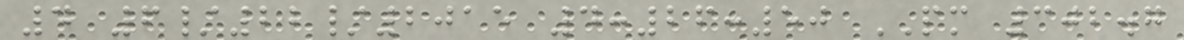4 6/22/2015 4:26:50 PM 302.7
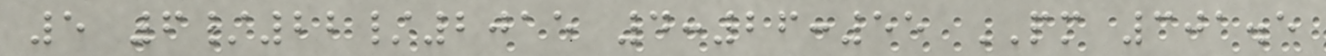5 6/22/2015 4:26:55 PM 301.5
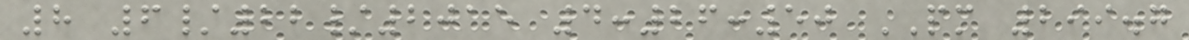8 6/22/2015 4:26:50 PM 299.7
